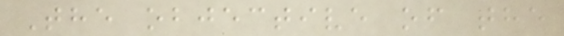The objective of the
